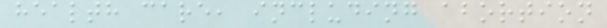health care, including abortion
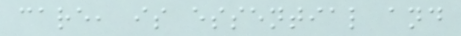care, is essential and
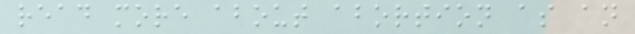read more about abortion as an
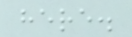here.
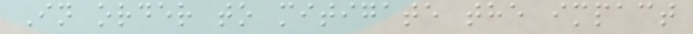In order to mitigate the impact
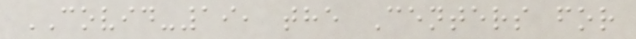COVID-19, the Centers for
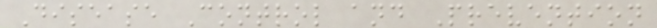Disease Control and Prevention
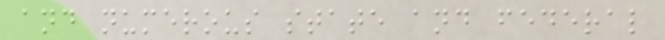and numerous state and federal
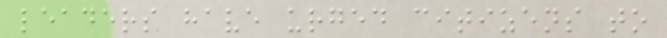leaders have urged citizens to
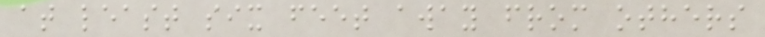at least six feet away from others
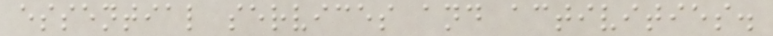essential services and activities.
